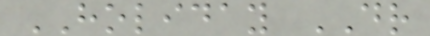HOLIDAY DR
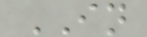IN
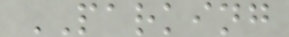PARKING
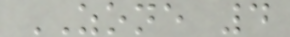ZONE 4
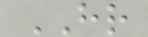HR
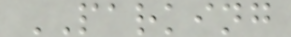PARKING
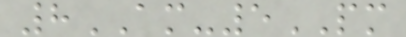8AM-5PM
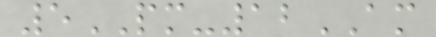5PM-12AM
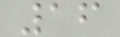16
